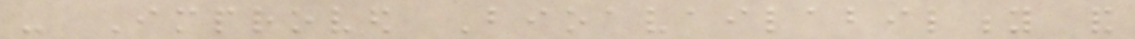- Improved Bioavailability and
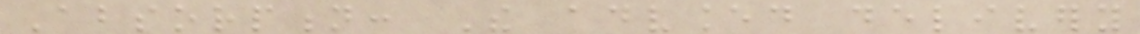Absorption: The advanced delivery
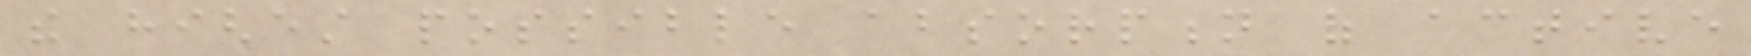the highest possible absorption of active
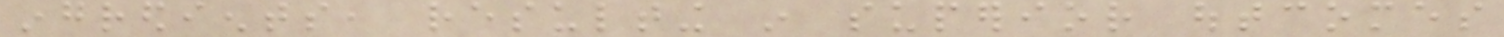ingredients, resulting in superior outcomes
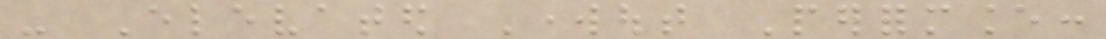- Elevated Workout Performance:
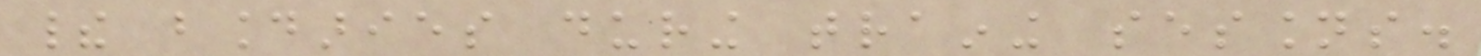their boundaries during training sessions.
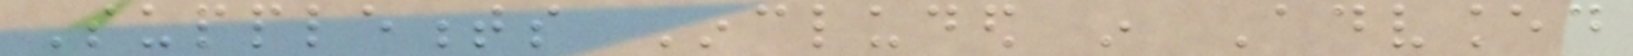Supplements Included in Advanced
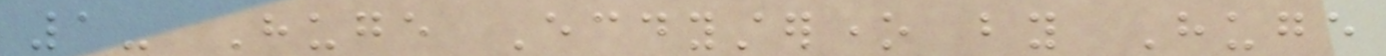1- Huge Ecdysterone by Huge
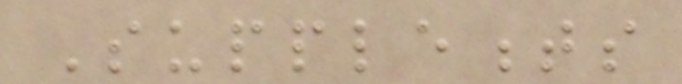Supplements
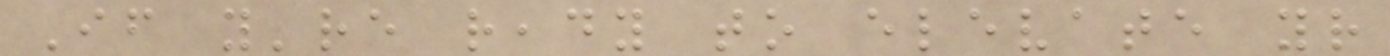If you're ready to elevate your
